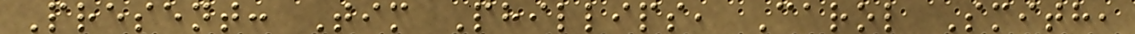Present: Tim Phillips, Carol Smith,
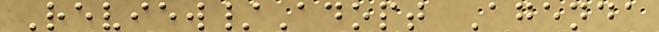Review/Adopt Agenda
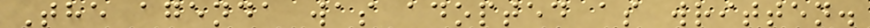The agenda was adopted as written.
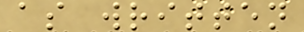as written
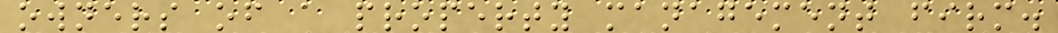owners of a property management firm.
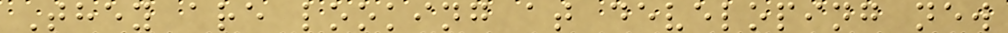They are looking at developing new
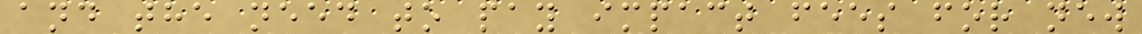and the need to pay impact fees for new
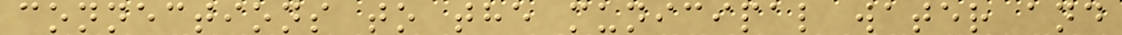connections to the municipal water and
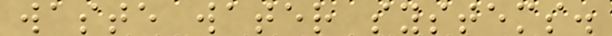waste water systems.
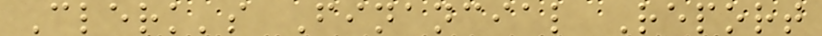Clerk's Financial Report
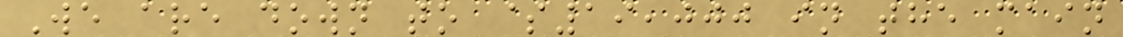We are down to $19,000 in the main
